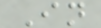In
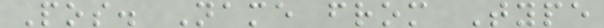Pos. Name from Type
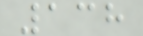138
